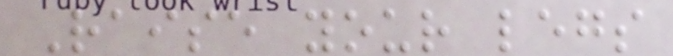Raise your legs
